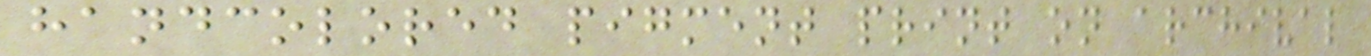handcolored pigment print on archival
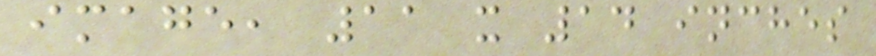image, 11 x 14 inches
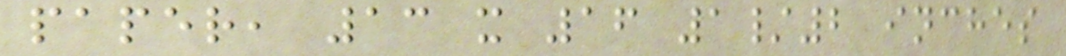paper, 13 x 16 1/2 inches
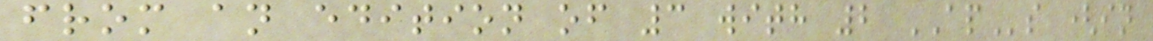from an edition of 3 with 2 APs (in
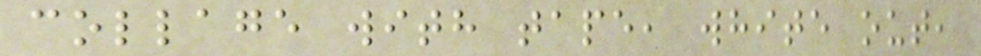collage with tape, white out,
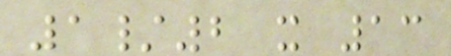1/2 x 13
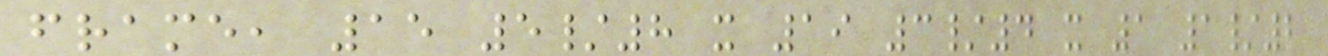frame, 15 5/8 x 19 3/4 x 1 1/2
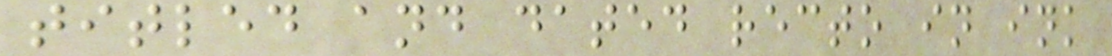titled and dated recto in ink
